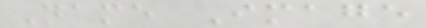Name Image
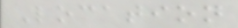Location
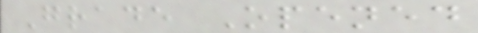Grade Opened
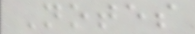Notes
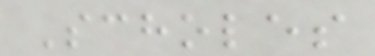Scholes
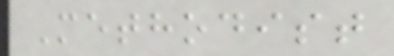Methodist
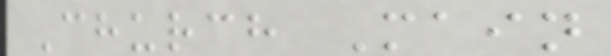Church Main
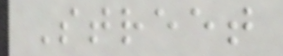Street
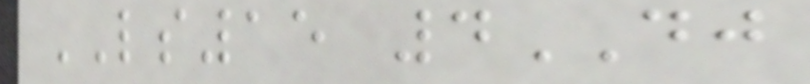LS15 4DJ
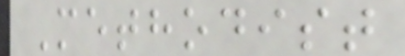Methodist
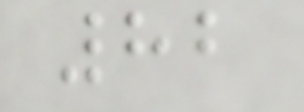82
